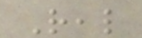Real
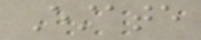Estate
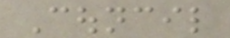Council
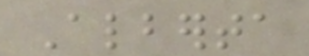Alberta
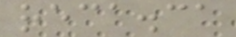reca.ca
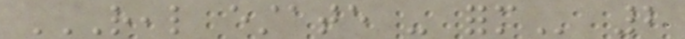REAL ESTATE - FORM 2
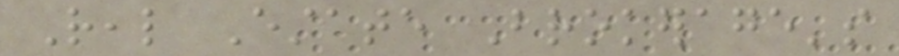Real Estate Brokerage's
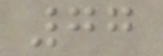77
